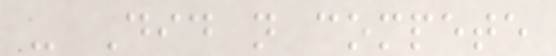- Did not compete
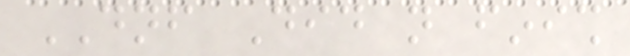DNF Did not finish
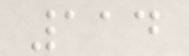114
